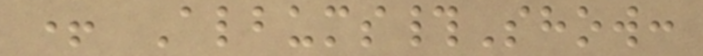+ Albums#Show:
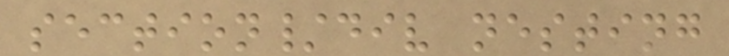section/div nesting
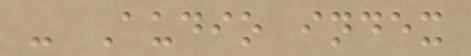- Audio index
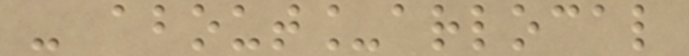- about_arlocal
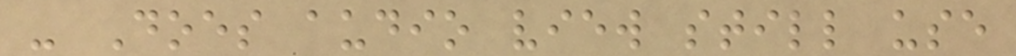- Does audio view still use
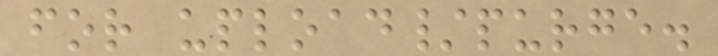for upload/purge.
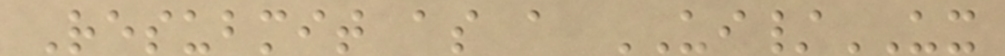Resubmit as a UI/UX
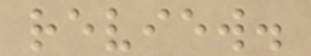review.
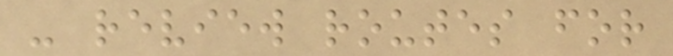- review routes for
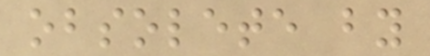obsolete by
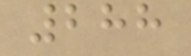288
